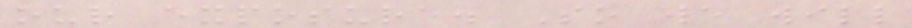our exposure. So we will
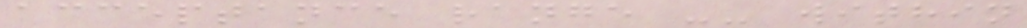acceptance range -- within
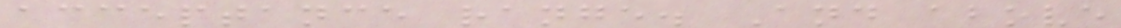acceptance range. And above
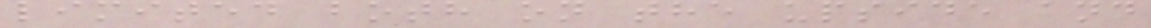limited both on the upside and
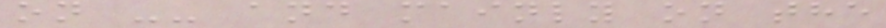on -- and mainly on the
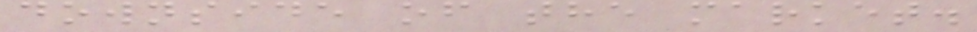downside of the market.
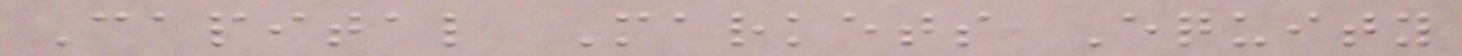Capital Markets Equity
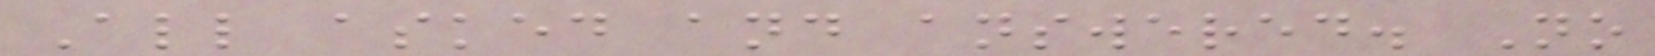All asked and answered. No
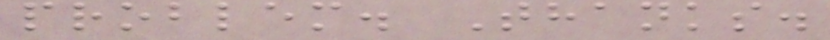problem. Thanks.
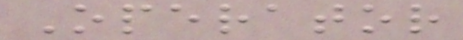Operator
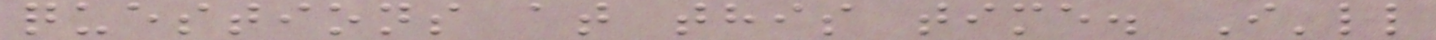questions at this time. I'll
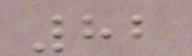82
